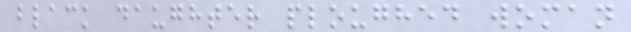black daughter ploughed woman
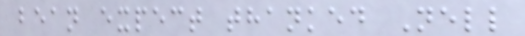bean expect thanked Nell
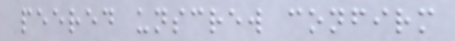peered unscrew confirm
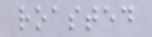roasted
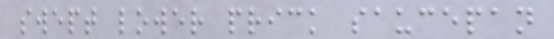swept lower prick saucepan
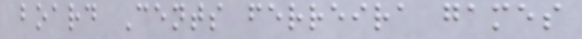board Cents ferreira games
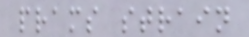prams strain
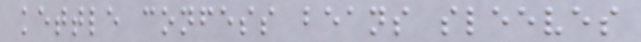kettle confess beans sleeves
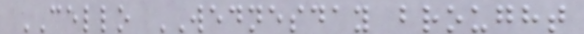CELLO WEDNESDAY brought
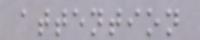attention
